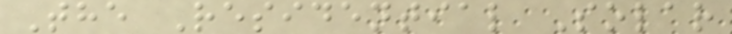The Residential Solar
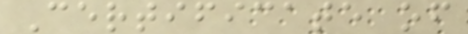Certificate of
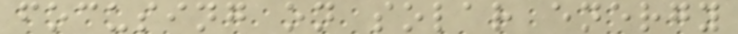focusing on solar energy
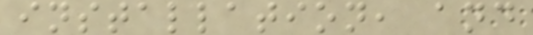installation, and
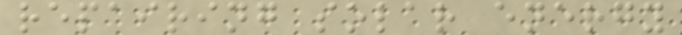repairing solar energy
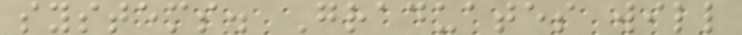systems. Graduates will
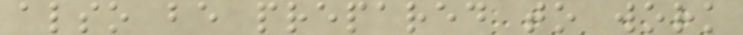also be prepared to work
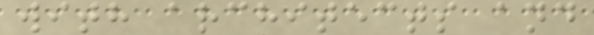with architects and
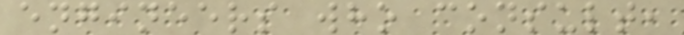engineers who consult,
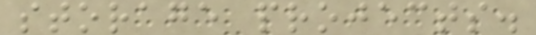storage projects.
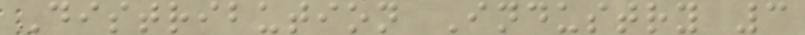Distribution Industry 3
